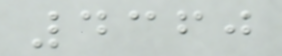4360
